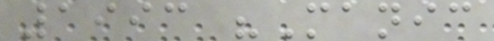1993 "Manic
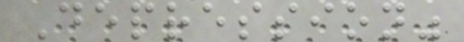Depression"
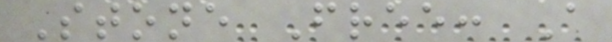Stone Free: A
